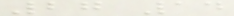27 14
